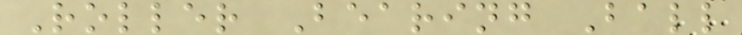Roller Bearing Ball
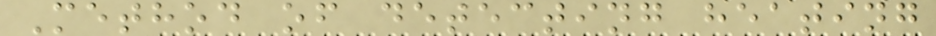Method of detecting heating
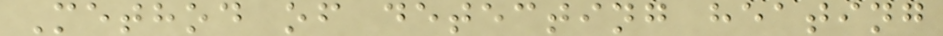Method of detecting heating
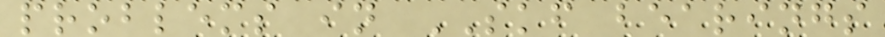problems in SKF bearings
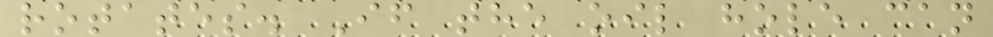rotates. If the oil hole can
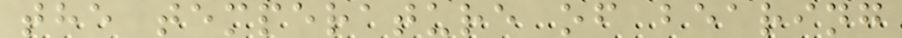the temperature of bearing
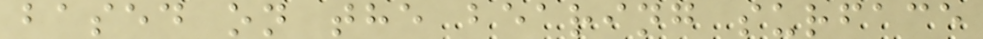based on the bearing surface
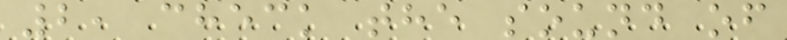2, check the sound of
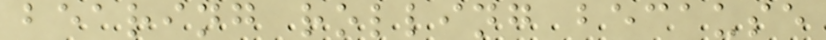bearing rolling because
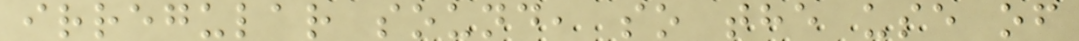irregular sound, so the use of
